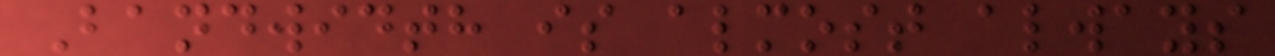Bandwidth is almost always
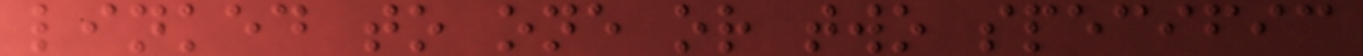linked to one or two specific
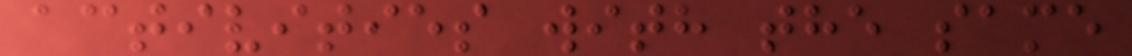activities with the same
